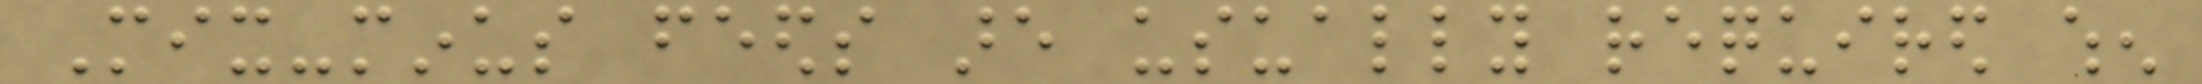Mix-minus feeds are usually required when
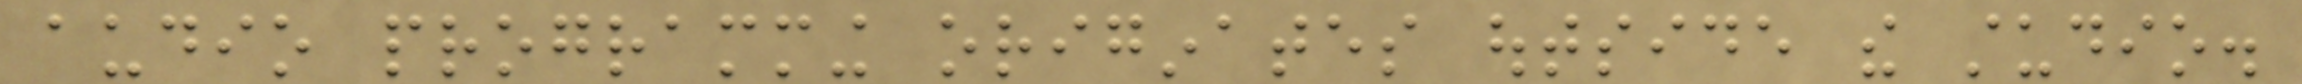audio programming originates outside the studio.
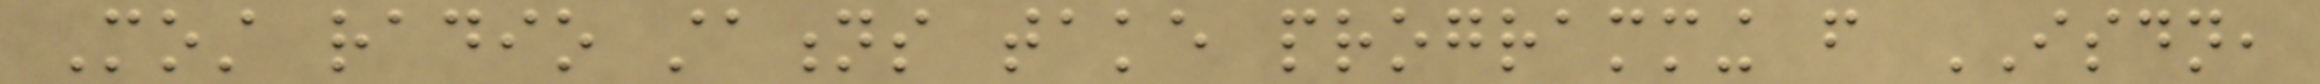Most radio stations take programming from ISDN,
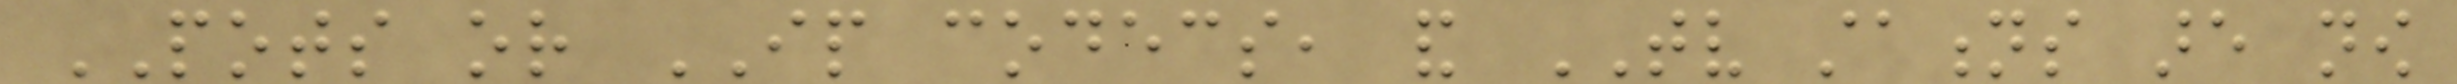POTS or IP codecs, and TV stations are now
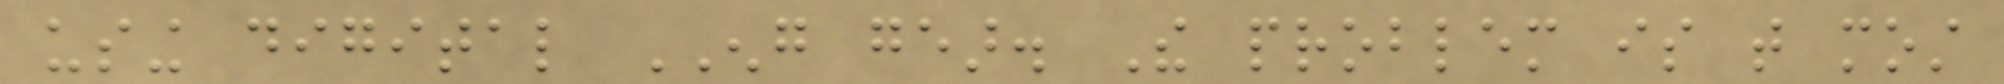using digital ENG gear. The problem is that most
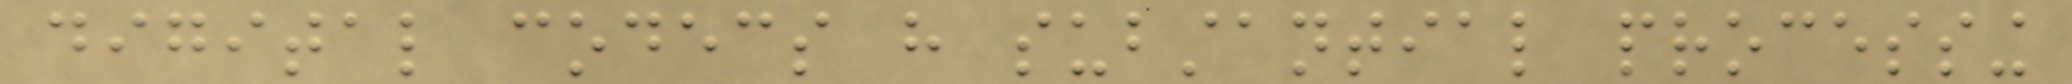digital codecs have substantial processing
